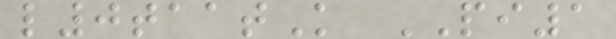l0taatK PI1
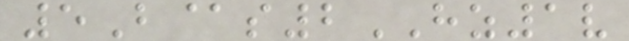5B@s2HZ1v
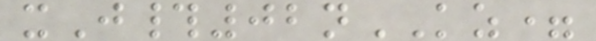xJ#02nKZ=
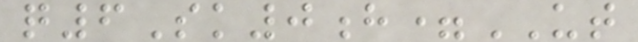q6Sk0h=UT
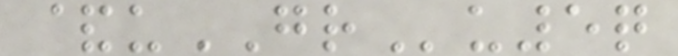&uGRu5q
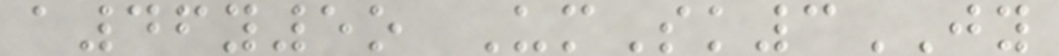a46y5o UmSk3JY
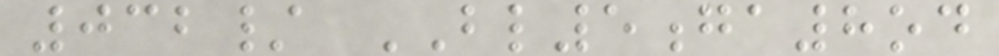032/ BL5ga8od
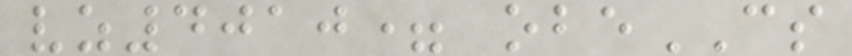vz4010= obeCS
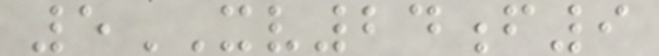5XV24f9
